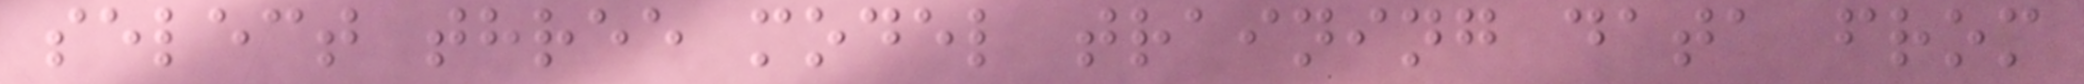select three model training data from
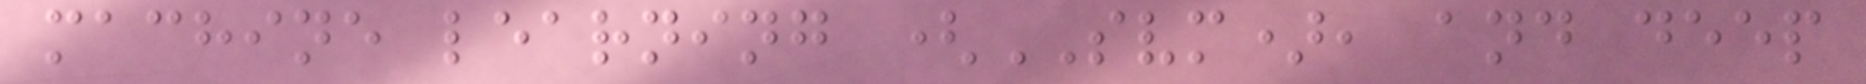machine learning (SVM), and deep
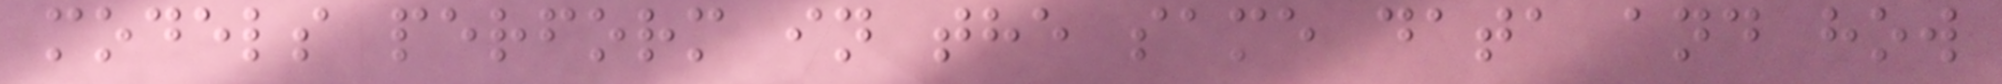models perform in the same data and how
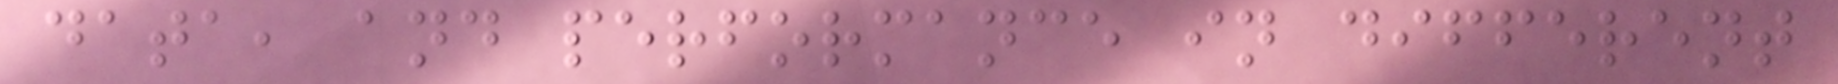data, and performance in different
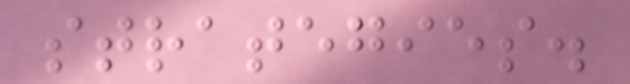strategies.
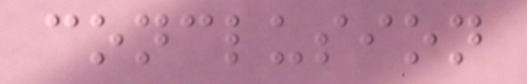conclusion
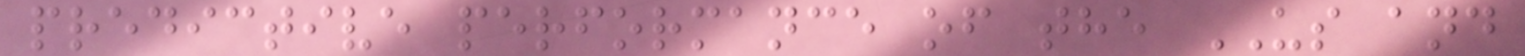predictive performance of the US and
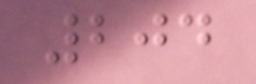204
